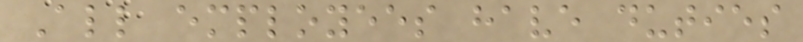All employees have duties
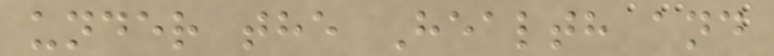under the Health and
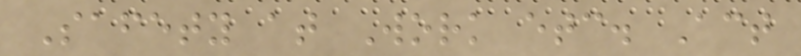Safety at Work etc. Act
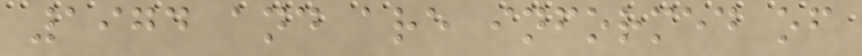1974 and are informed of
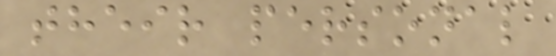their personal
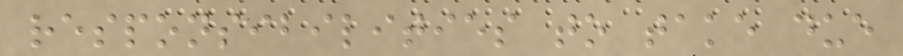responsibilities to take due
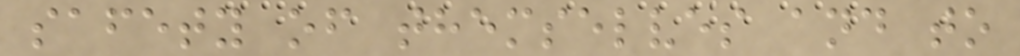safety of themselves and to
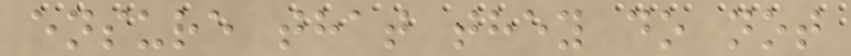ensure that they do not
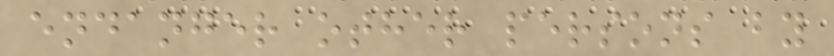endanger other persons by
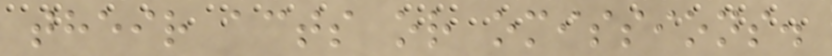their acts or omissions.
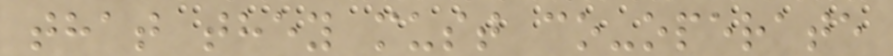that they must co-operate
